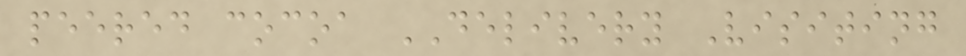peered cocoa DELIVERY Visiting
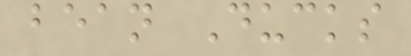bean Ducks
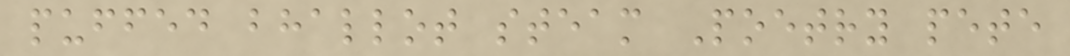puffed bhallot steam Poetry pete
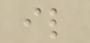il
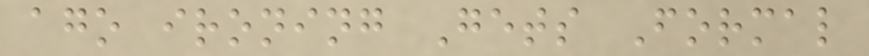ago ironing Gets Formal
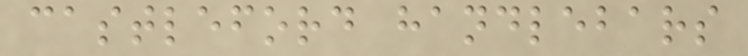castleford handlebars
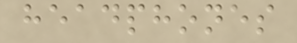headphones
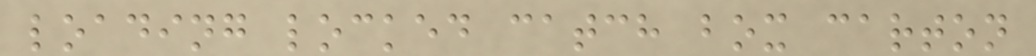loading locked catch box carton
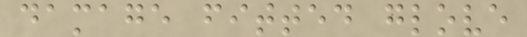damage fitted glove
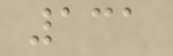131
